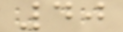40
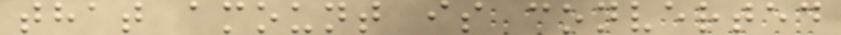that amount is converted
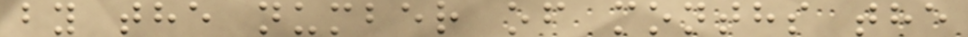by the number of months the
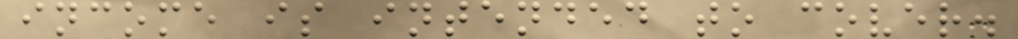income is intended to cover.
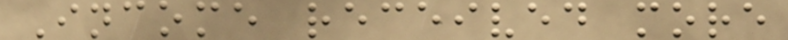Income received more
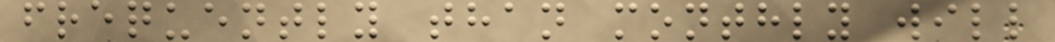frequently than monthly will
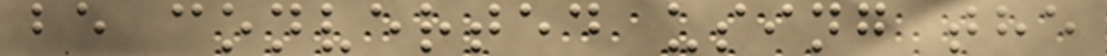be converted using the
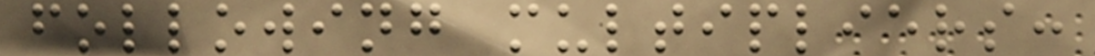following multipliers:
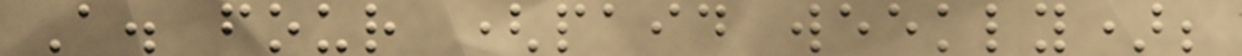A. four (paid weekly);
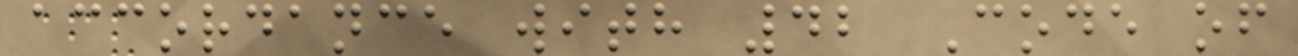accordance with 42 Code of
